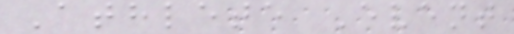Athlete Event
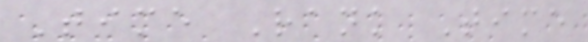Time Rank Time
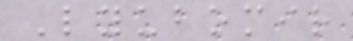Lyubomir
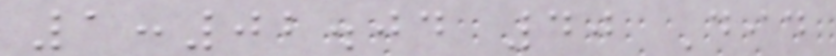1:02.04 40 Did
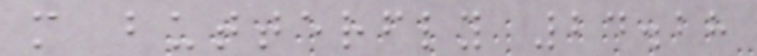m butterfly 24.28
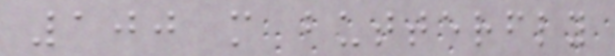100 m butterfly
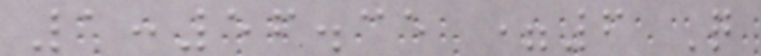1:56.35 =6 Q
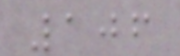106
